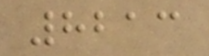8213
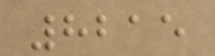8215
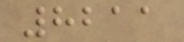8211
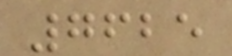7625
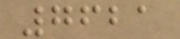7621
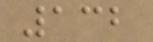132
